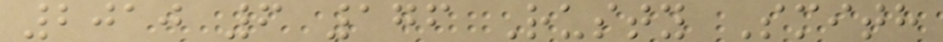2010 6 176 Rusty Smith
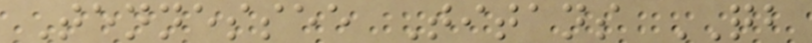Tennessee Titans QB
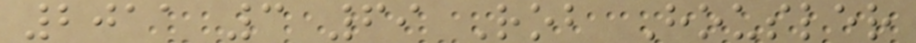2011 3 69 Rob Housler
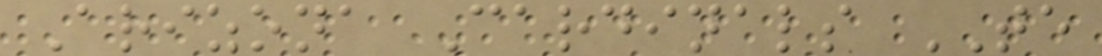Arizona Cardinals TE
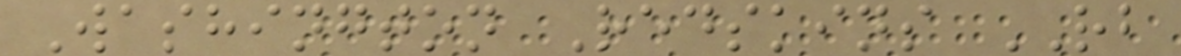Washington Redskins RB
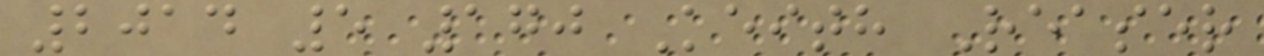2014 5 170 Keith Reaser
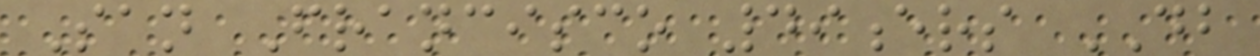San Francisco 49ers DB
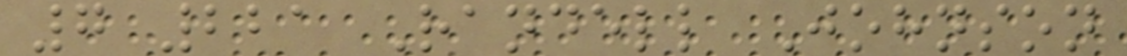7 221 Randell Johnson
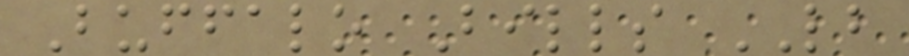Buffalo Bills LB
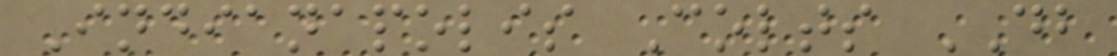Indianapolis Colts DB
